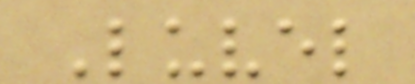Luvel
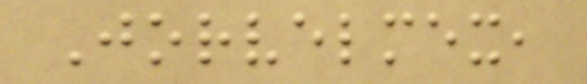Jorvelmex,
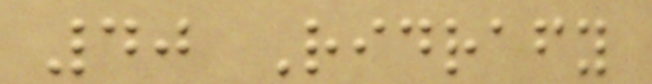40 Ridrafy
